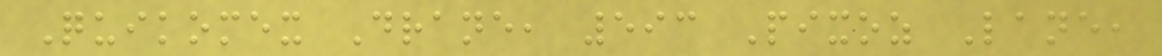Quikomex Drane, 593 Pixoz Lane,
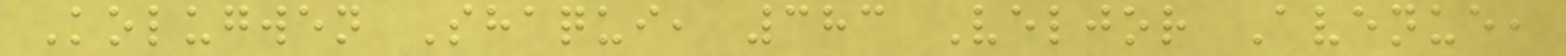Kolugwen Shaqui, 383 Veljor Avenue,
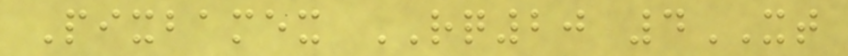Pixbamex RQ20 4XT
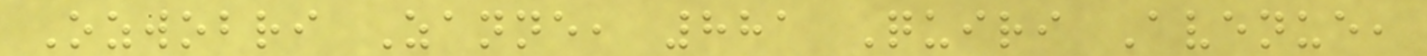Ozwobri Zanne, 881 Quiri Avenue,
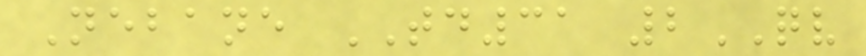Nebane TD31 2QV
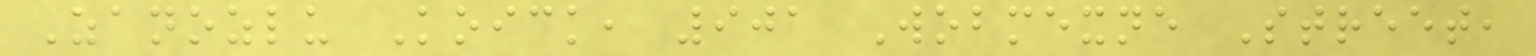Zanozlu Koick, 901 Wobmexne Street,
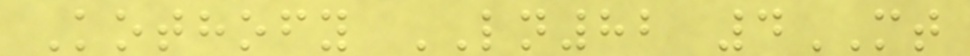Kothofy LN82 4MT
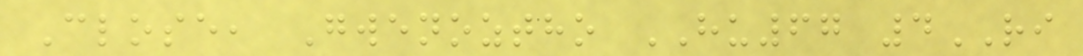Close, Gwenoztho HU67 4RI
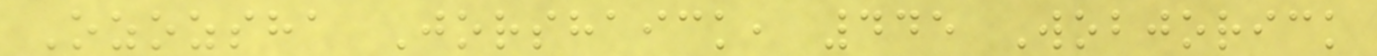Ozozsha Jorshaick, 445 Wobjorick
